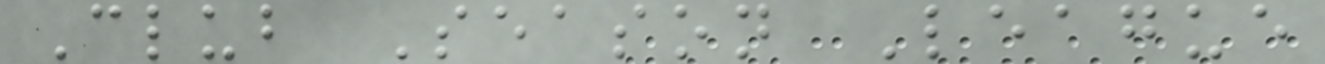Club Season League
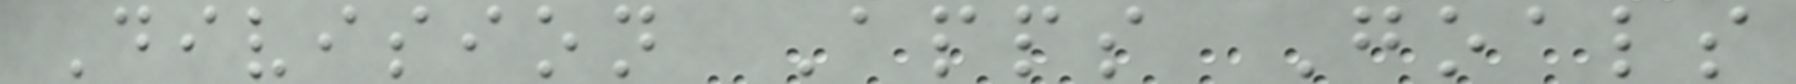Division Apps Goals
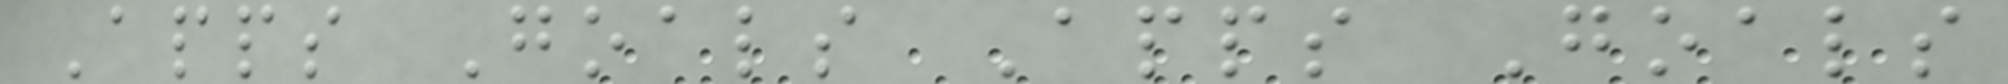Apps Goals Apps Goals
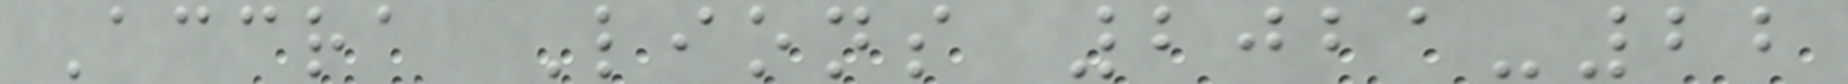Accra Lions 2021-22
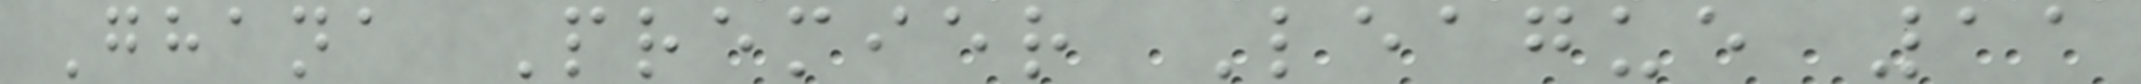Ghana Premier League 11
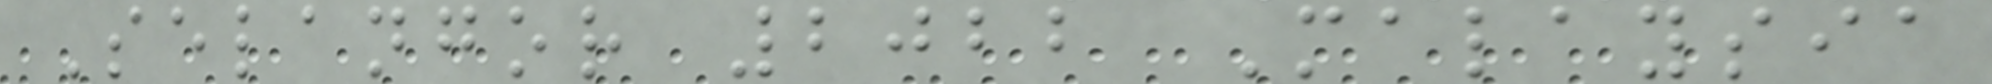Selangor 2022 Malaysia
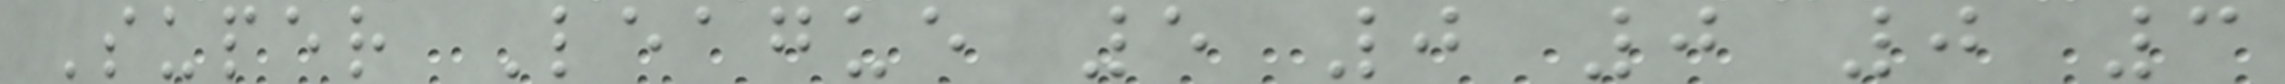Super League 5 0 0 0 3
